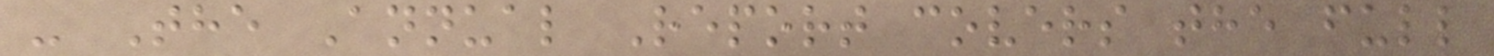- The Annual Report covers the full
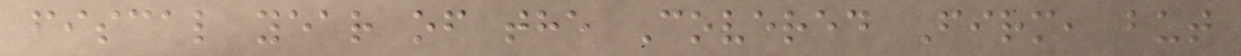fiscal year of the Covered Firm, but
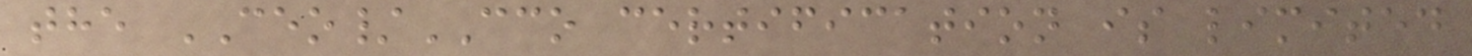the CEO/CCO certification is limited
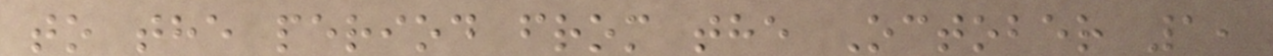to the period from the October 1,
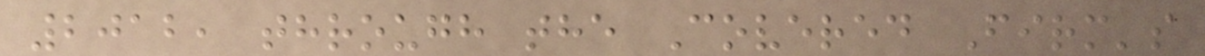2012, through the Covered Firm's
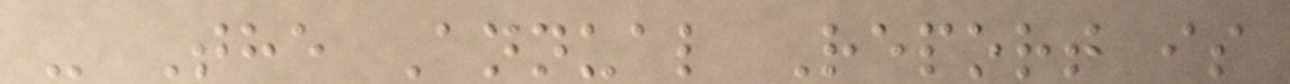- The Annual Report is
